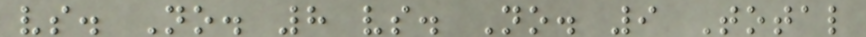vs. No. 8 vs. No. 9 Total
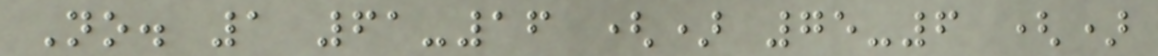No. 1 61-16 () 75-6 ()
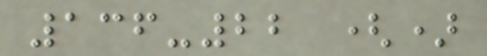136-22 ()
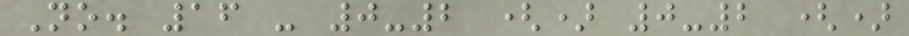No. 16 - 0-2 () 0-2 ()
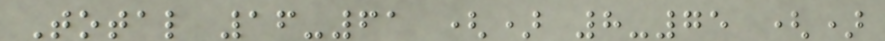Total 16-61 () 8-75 ()
